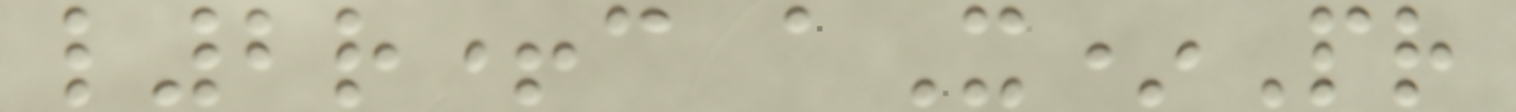l2r+c aX*Pr
